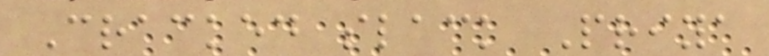Cracked slack Priya
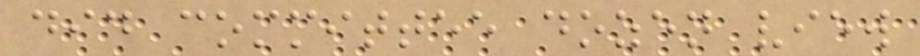did committee dozen view
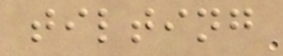tilting
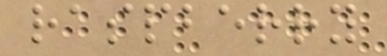raspberry
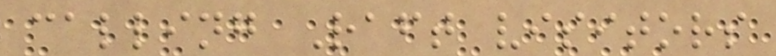calling Raft visitors
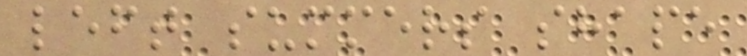left summers shape
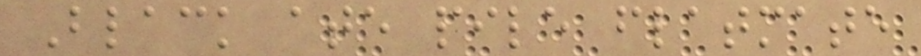Black ate pile flatmate
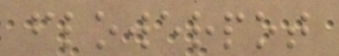flowerpot
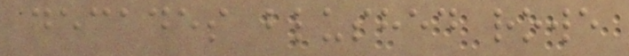decades blushed rowe
